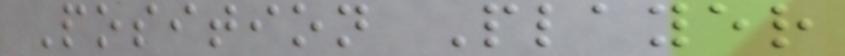Position Player
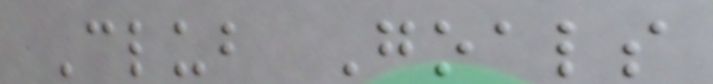Club Goals
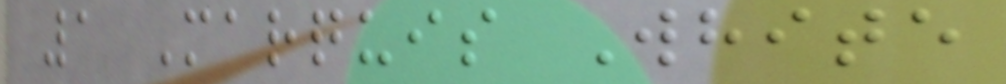1 Marquis White
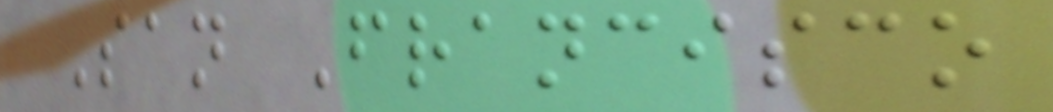San Francisco
